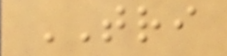TRI
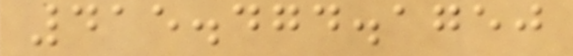415.474.1750
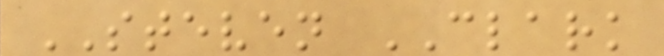STEVEN CLARK
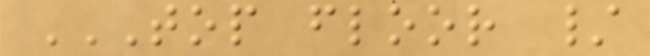TOP FLOOR /
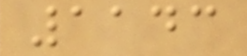1143
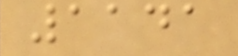1141
